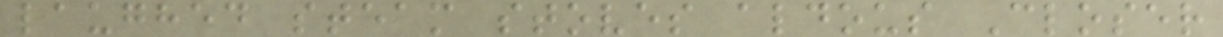laughed steam stoves aldous Closer
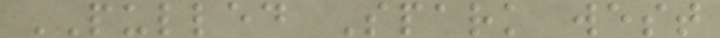PULLED Spark west
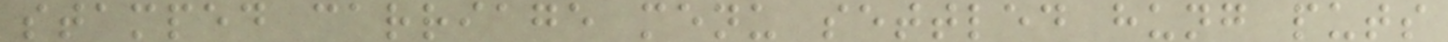stamped carriage menu settled hung puts
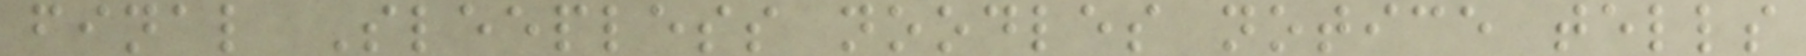final Sleepless noodles notice tells
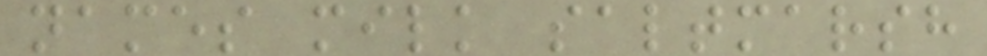names milk saltmarsh
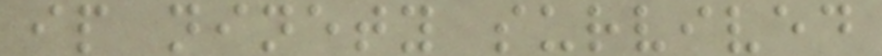ip ninety survived
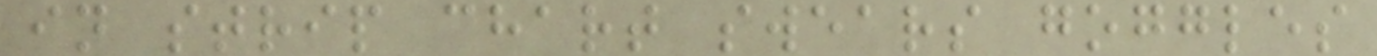in strip chart swears goggles
